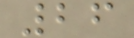26
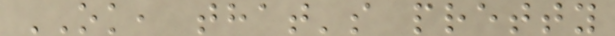OK, that's pretty
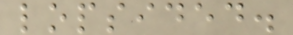lopsided.
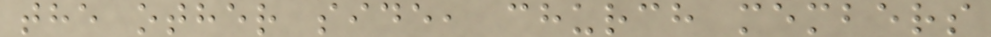the other side, church members
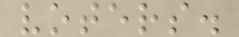voters.
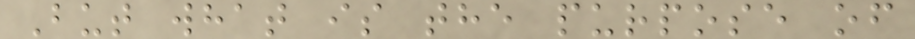But what is the purpose of
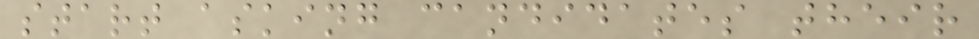start asking candidates their
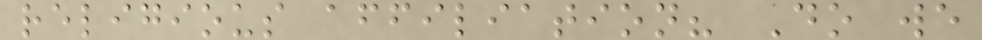religious affiliation? Do we
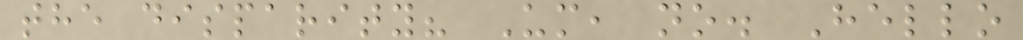the disparity? Um, no. Hello
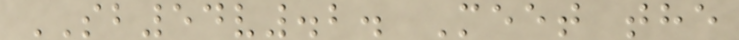SB54v.2. Meet the
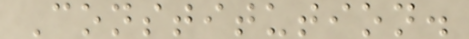Constitution.
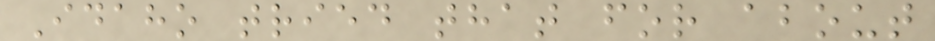Idaho tried that for about
